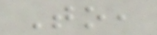To,
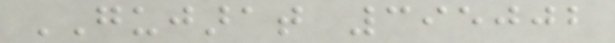GUJARAT 395002
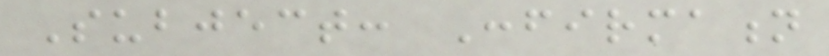Subject: Confirmation
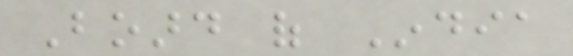Board of India
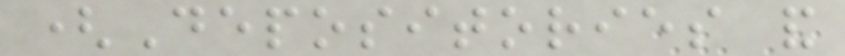(Depositories and
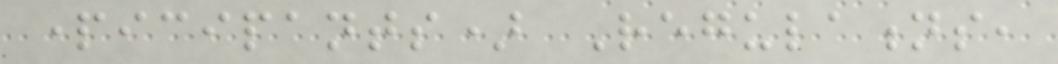participants) Regulations,
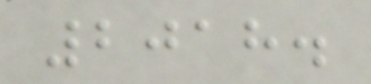2018.
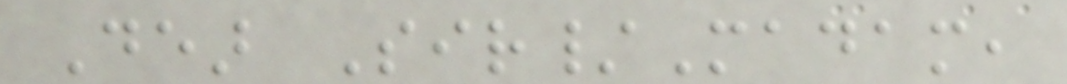Dear Sir/Madam,
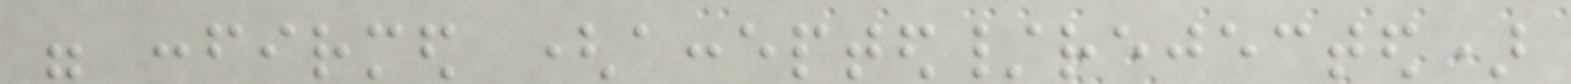were confirmed (accepted/rejected)
